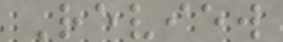Review
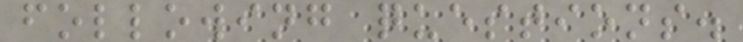following questions.
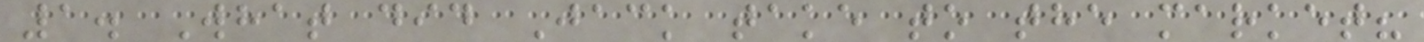1. What did Jack take to the market?
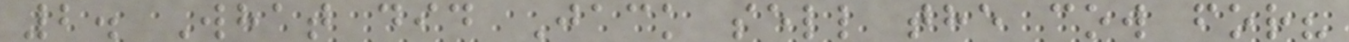2. What did Jack sell the cow for?
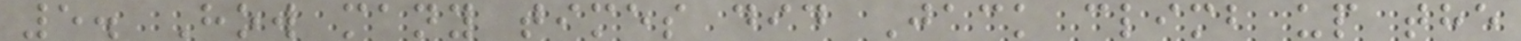5. How many times did Jack climb up the
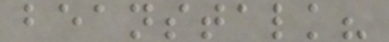beanstalk?
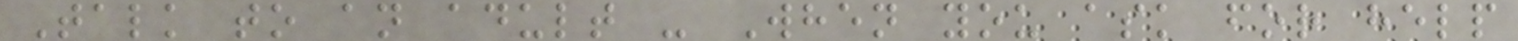Talk to an adult - When you ask for help
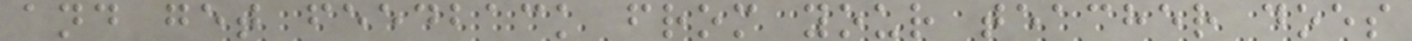and get feedback from your teacher does
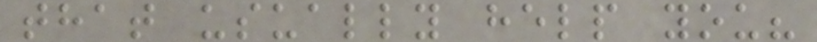that usually help you?
